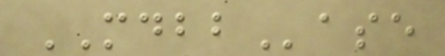MDBBase
